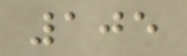105
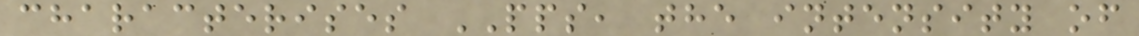characterises PPS, the intensity of
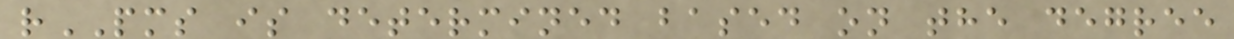rPMS is determined based on the degree
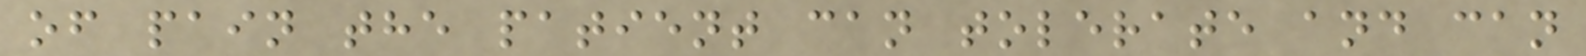of pain the patient can tolerate and can
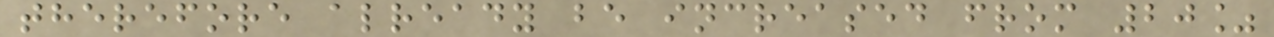therefore already be increased from 20%
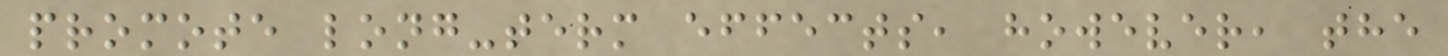promote long-term effects, however, the
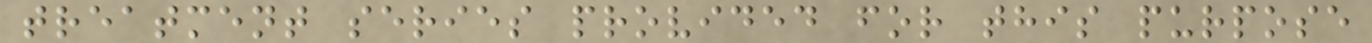treatment series provided for this purpose
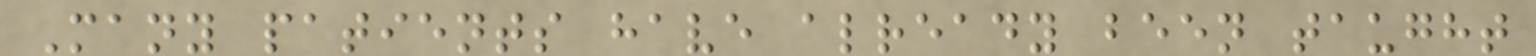Many patients have already been taught
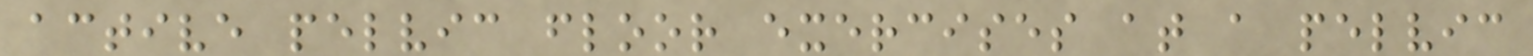active pelvic floor exercises at a pelvic
